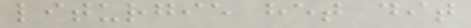liturgie het dit
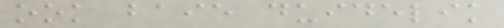ook baie duidelik
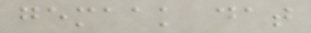gemaak dat
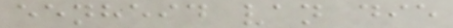eenheid van die
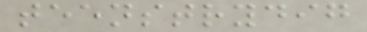teenstrydig
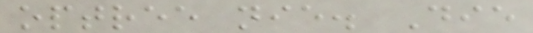optree nie. Die
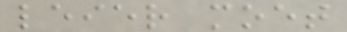leier moet
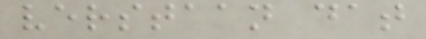verstaan dat
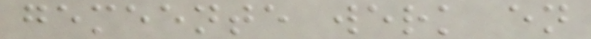gemeente werk en
